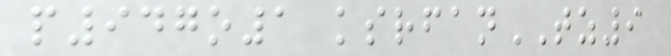p947o1 ksrfanTZ9
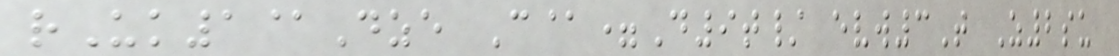rUk1@Dze C@=D9t/ evw3T Z2su
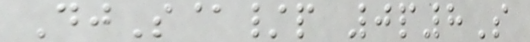DjS@/p 0p8S
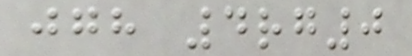jgh 4rg0
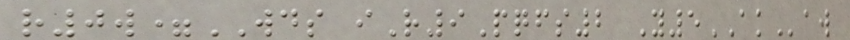r0w=WDS iR9Pqfs2 Y5AKaw
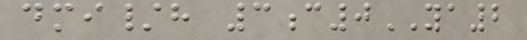dmi/h 3c0YA2
